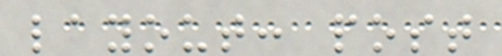layout: post
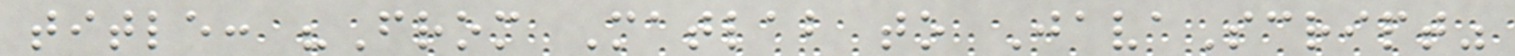title: "From Matlab to JavaScript"
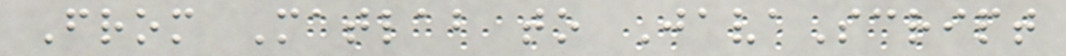From Matlab to JavaScript
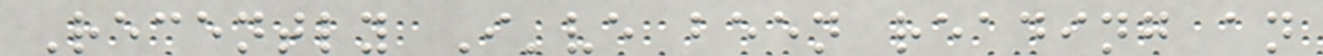Recently I've been reading an
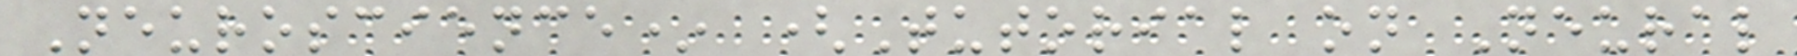Neuroscience* (Tutorial on Neural
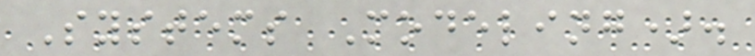Systems Modeling).
